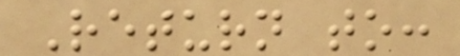Return to:
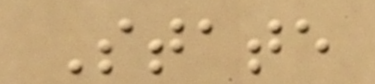State
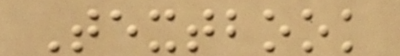Textbook
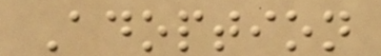Adoption
